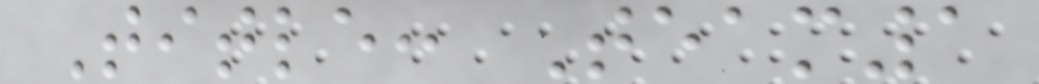Title: Team1
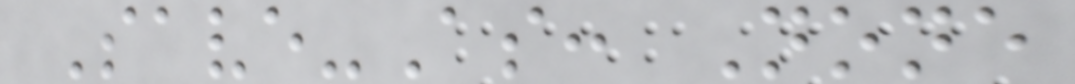Save-As: None
